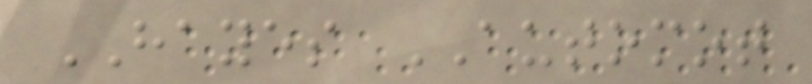HAYES AUTOMOT
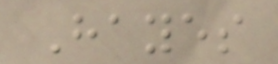Hayes
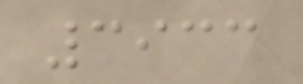3933
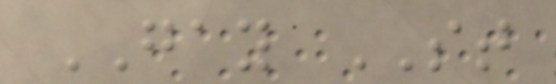GAY ST
